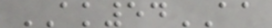AK54AA
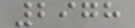2978
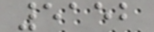5152
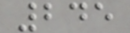245
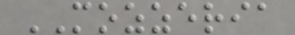MOZZERIA
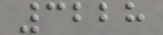3228
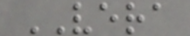VERA
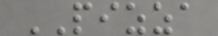PIZZA
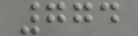774
